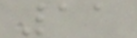11
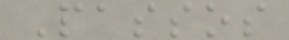Passos
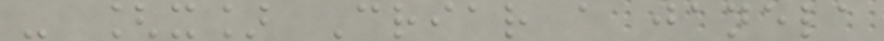- [x] Criar a janela
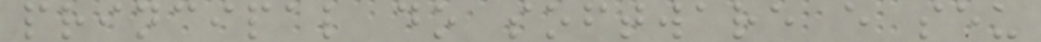principal do software e seu
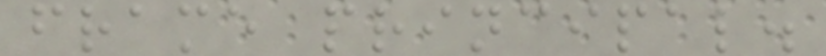frame principal.
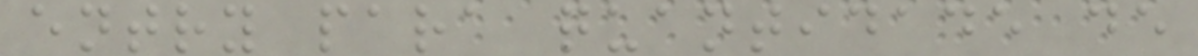entry para quantidade de
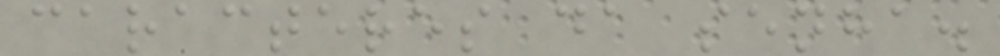caracteres da senha.
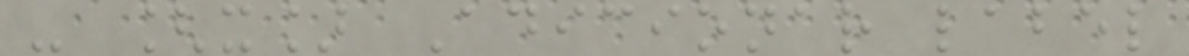- [x] Adicionar label
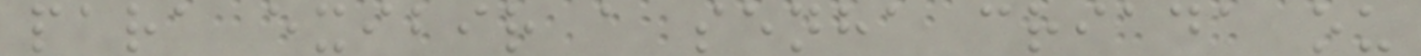para exibir a senha criada ou
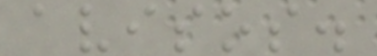avisos.
